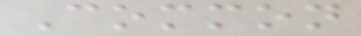Common
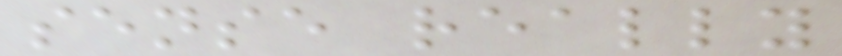sense really
